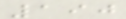190
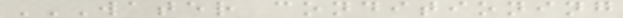WATER CONDITIONING
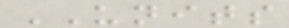UNITS
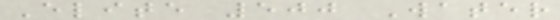Elite 500 Water
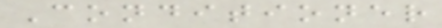Conditioner
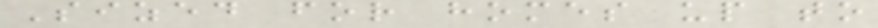Sized for homes up to
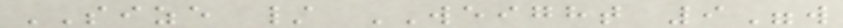SIZE / WEIGHT 9"w
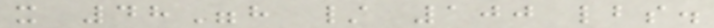x 48"h / 100 lbs.
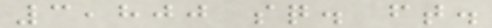3,800 sq. ft.
